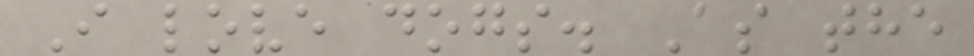I love dogs. As the
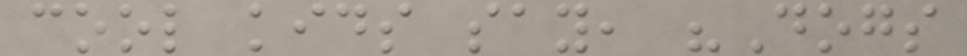cool kids say, "Dogs
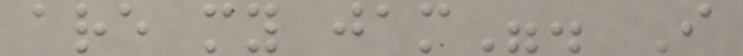are my jam". I
